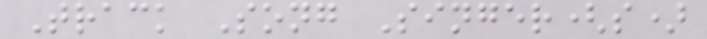Track Song Singer(s)
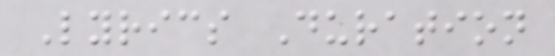Lyrics Duration
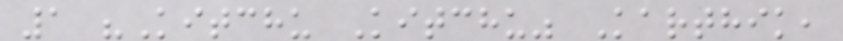1 "Kitchu Kitchu" Karthik,
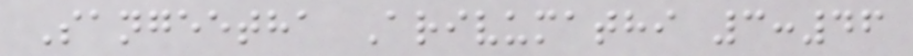Sangeetha Arivumathi 3:46
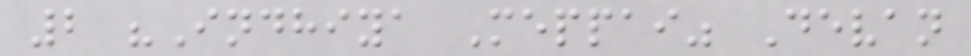2 "Indhiya Meppai" Devan
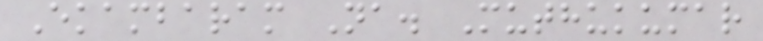Ekambaram Na. Muthukumar
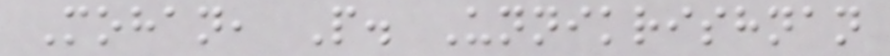Mohan, P. Unnikrishnan
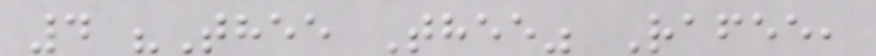4 "Thee Thee" Rafee,
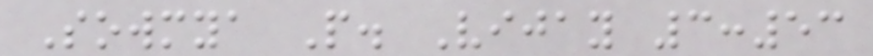Sowmya P. Vijay 3:53
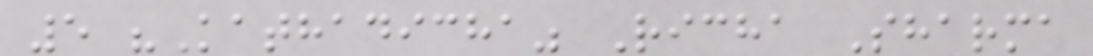5 "Kathadicha" Richa Sharma
